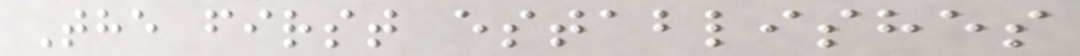The first establishes
